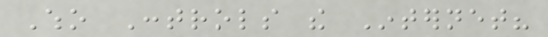Who Controls the Internet?
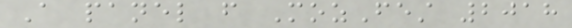A panel from MozFest 2018
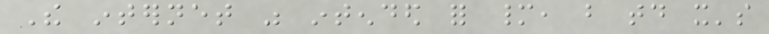The internet was intended for many, but today it's
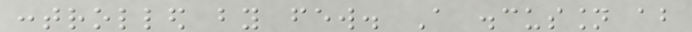controlled by few. A discussion about
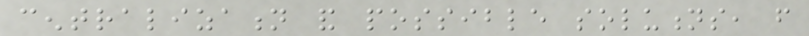centralization and possible solutions, from
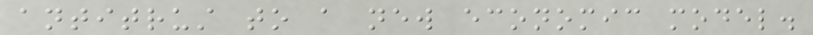antitrust to a new economic model.
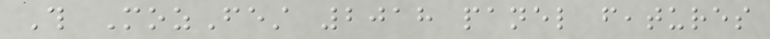This MozFest 2018 panel features
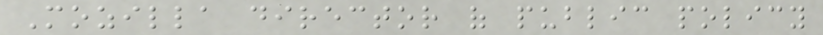Mozilla director of public policy
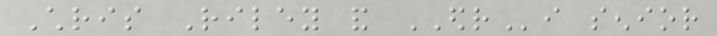Chris Riley and EDRi senior
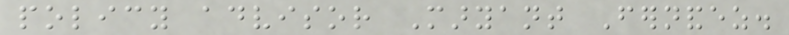policy advisor Maryant Fernandez.
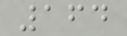164
